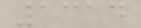1314
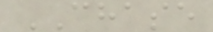CHASE
